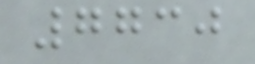7730
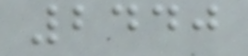2440
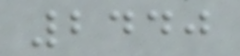2440
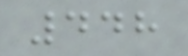448
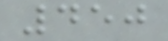450
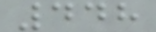448
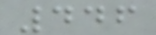446
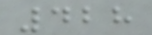428
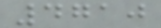4710
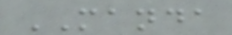MANDA
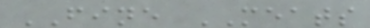FINE MEATS
